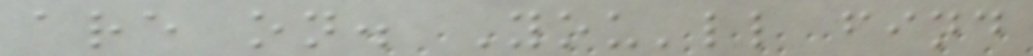are on. You'll find
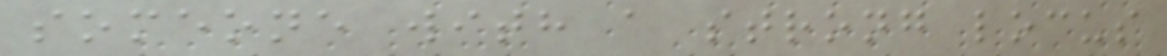someone with a strong locus
